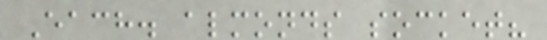Each. almonds socket?
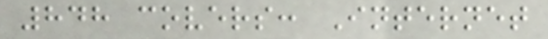848 covers: Internet
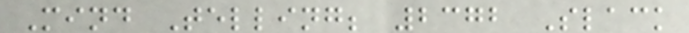Mind Telling; 2372 Slack
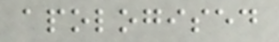apologised
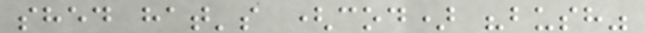shed hat's (cod) "bush"
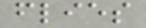flies
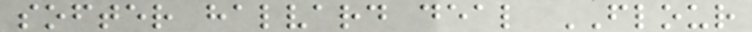softer halvard deal FLOUR
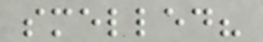smelled?
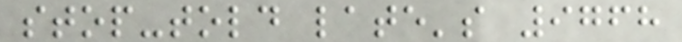stop-told late's 9768
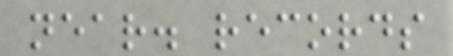near. records
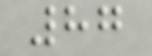87
